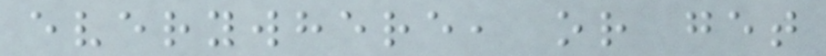everywhere, or get
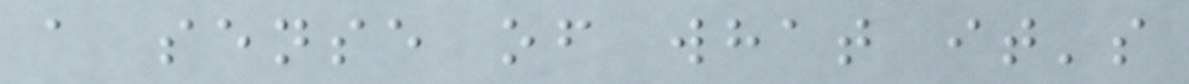a sense of what it's
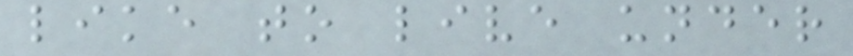like to live under
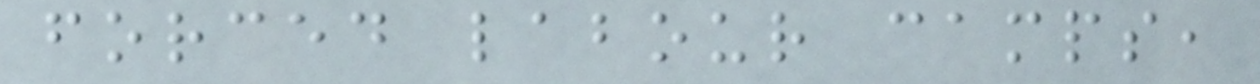forced labour camps,
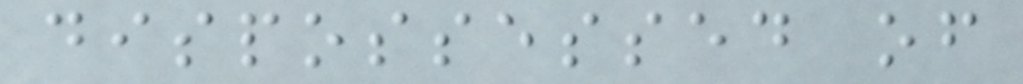dispossessed of
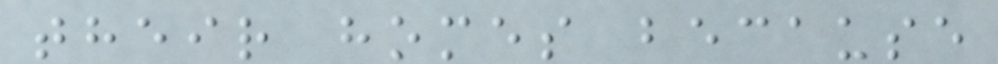their homes because
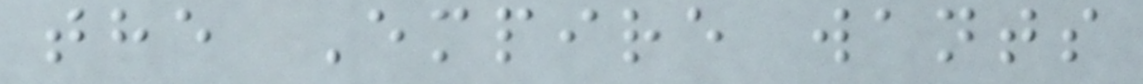the Empire wants
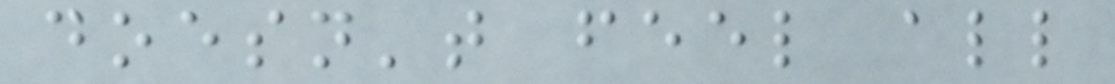doesn't feel all
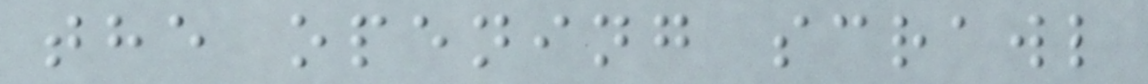the opening scrawl
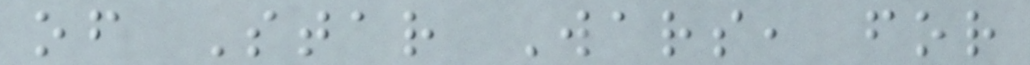of Star Wars, for
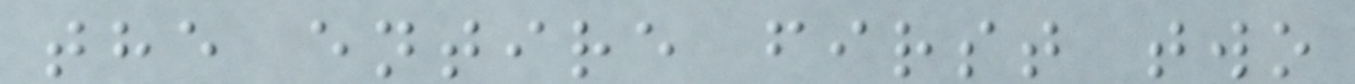the entire first two
